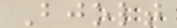Bjolt
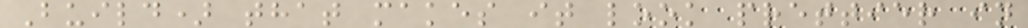Build) that makes it look prettier in
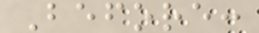Before:
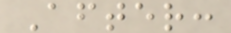After:
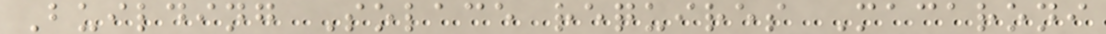Building Solace requires Macaroni
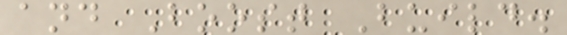and Boost Build.
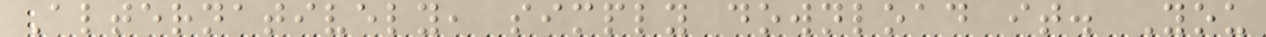Alternatively, simply download it. You
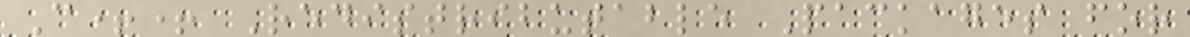C++ Redistributable Packages for
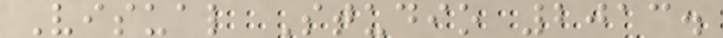Visual Studio 2013.
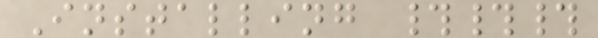Installing ###
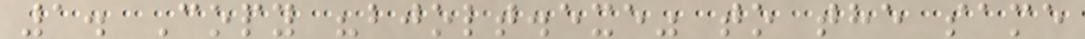1. Copy "bjolt.exe" to the same
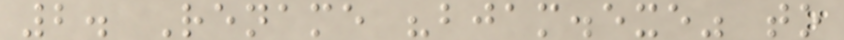2. Rename "bjam.exe" to
